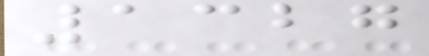1327
